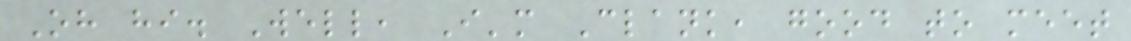Oh hi. Well, I'm Clank, good to meet
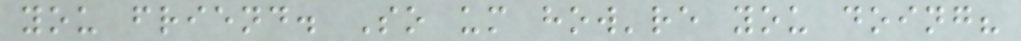you friend. So um how're you doing?
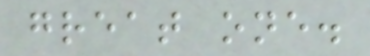great one.
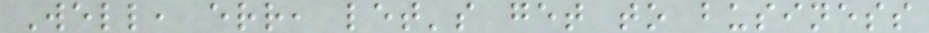Well, err, let's get to business
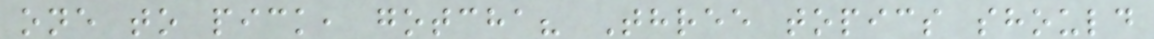one to pick, gotcha? Three topics should
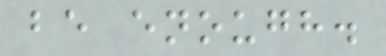be enough.
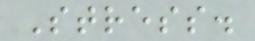Stress.
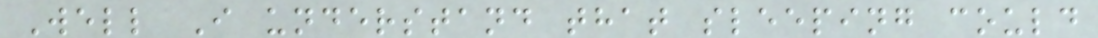Well I understand that sleeping could
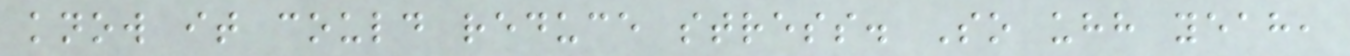know it could reduce stress. So uhh yeah,
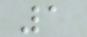1
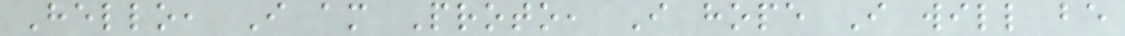Hello, I am Proto, I hope I will be
